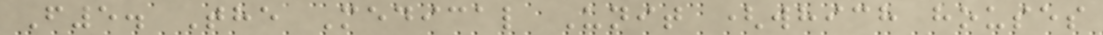F5. The Medical Unit (which houses
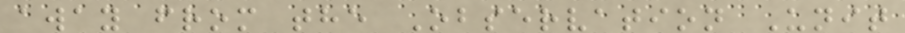away from the Observation Unit
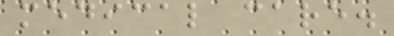medical care.
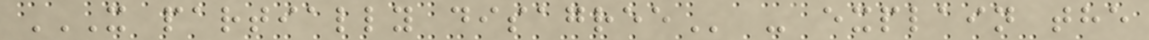X PARTIALLY DISAGREE - explain the
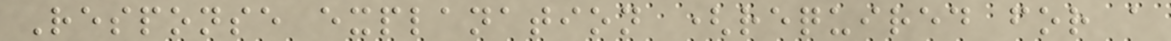Response explanation (required for a
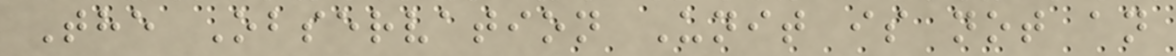The Observation Unit is not an
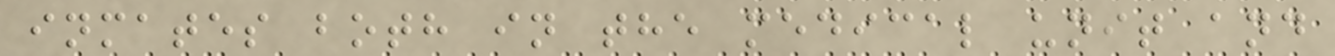inmates both in the medical unit and
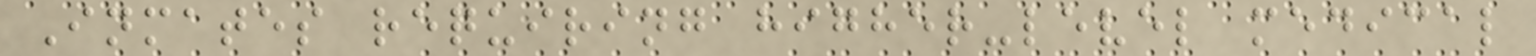Inmates requiring higher-level medical
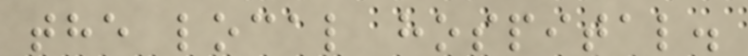the local hospital.
